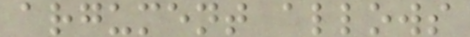argument allows
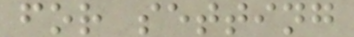for setting
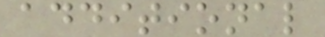additional
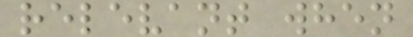relevant when
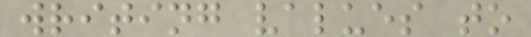writing values to
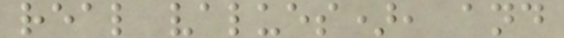real values), and
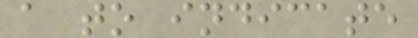a to indicate
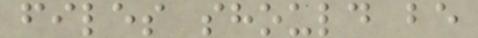files should be
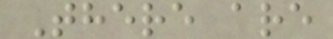There are
